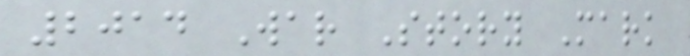2014 War Story Mark
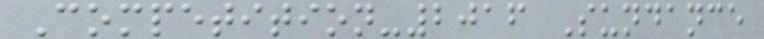Competition-2016 Sundance
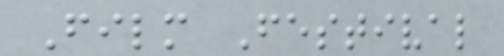Film Festival
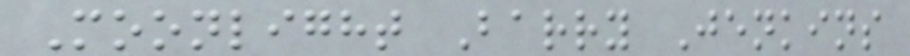Moonlight Barry Jenkins
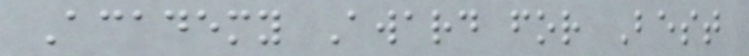Academy Award for Best
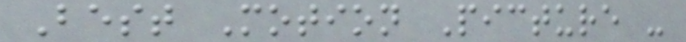Best Motion Picture -
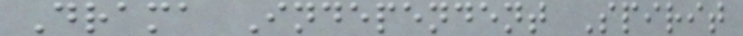Drama Independent Spirit
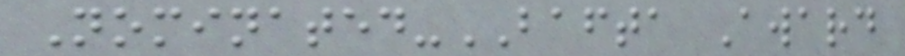Nominated-BAFTA Award
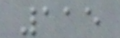115
